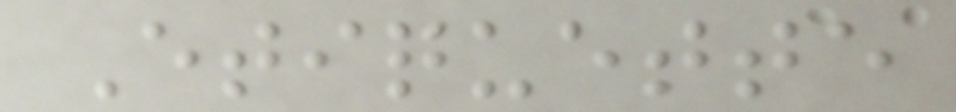Etiquette
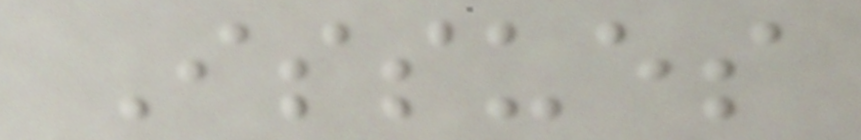Issues
